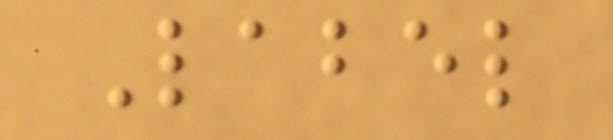Label
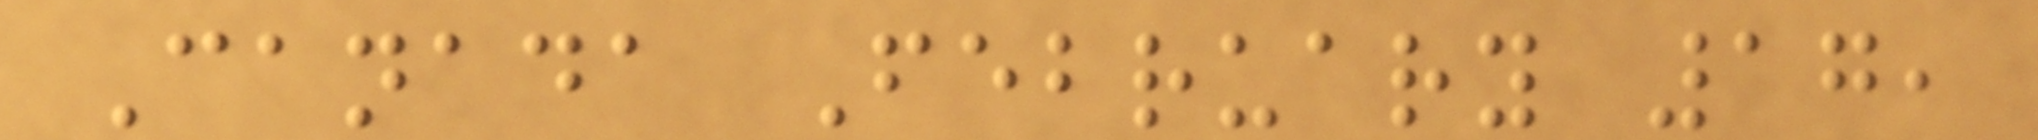Canada February 17,
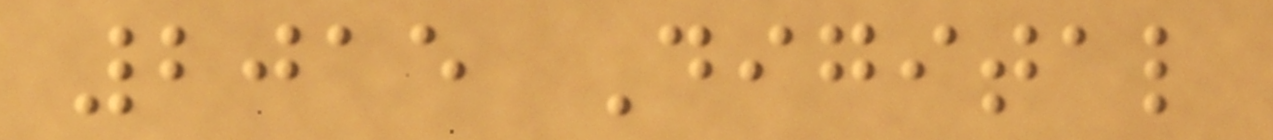2015 Digital
